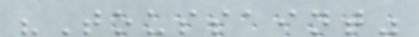"Toussaint"
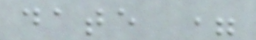date =
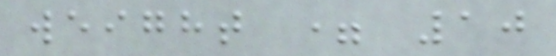weight = 10
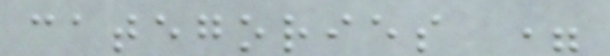categories =
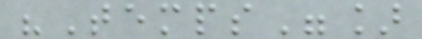"Temps"]
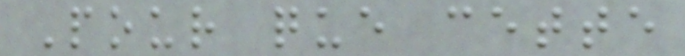Pour que cette
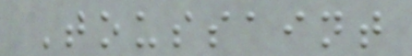Toussaint
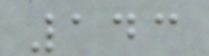143
